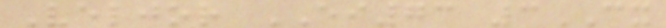Veljor EI73 3CX
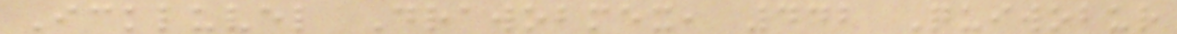Ickluvel Drawobmex, 442 Quiwobur
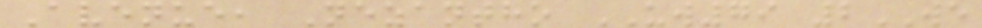Avenue, Nezantho UW79 2WE
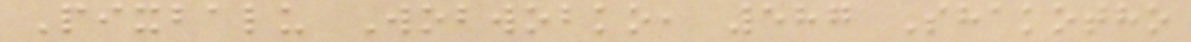Pixbalu Wobwobko, 587 Shakotho
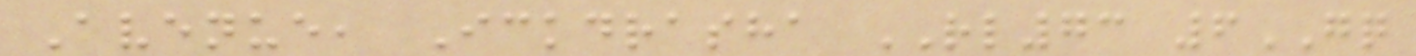Avenue, Ickdrasha RL73 6GQ
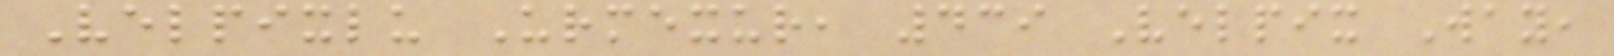Velpixlu Urmexur, 439 Velpix Way,
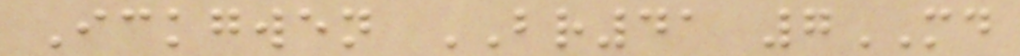Ickgwen BR41 7MD
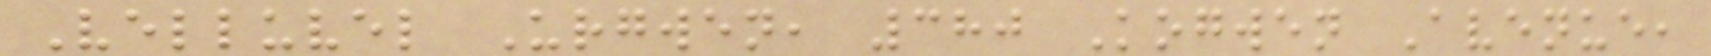Velluvel Urgwen, 380 Kogwen Avenue,
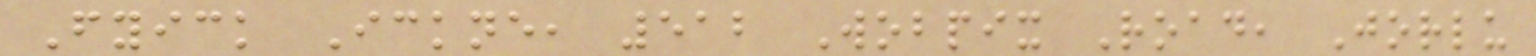Fyick Ickne, 512 Wobpix Road, Jorlu
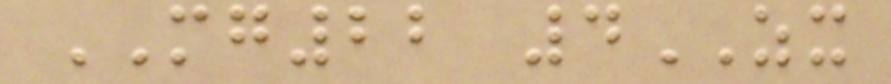MG22 4ZX
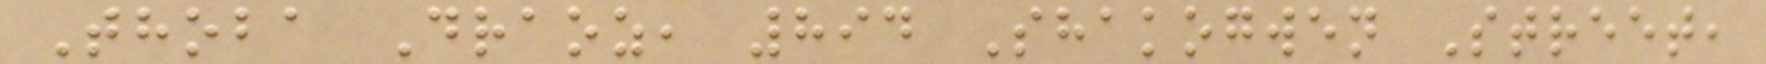Thoba Draoz, 894 Shakogwen Street,
